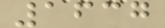1637
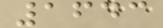1643
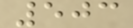503
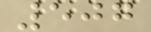507
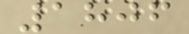1806
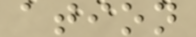ation
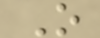O
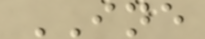INE
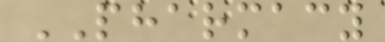PHARMACY
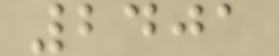2401
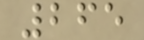265
